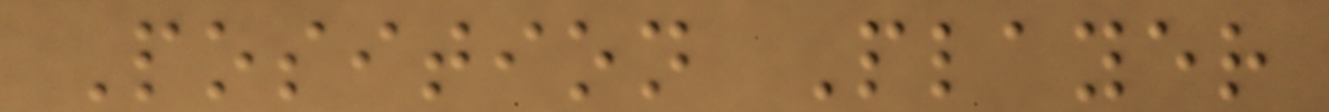Position Player
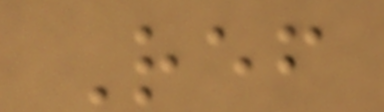Ref
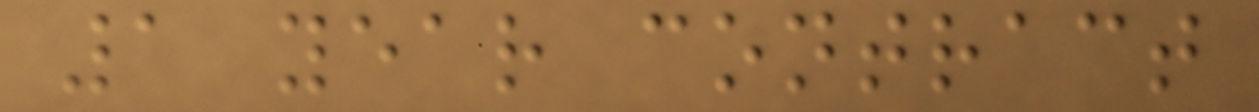1 year contract
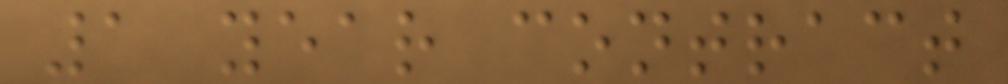1 year contract
